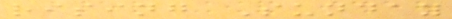rising Sunday
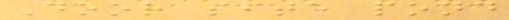Door site pond
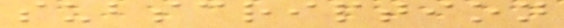subscription
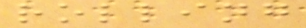rolling
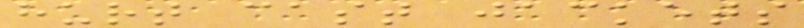hurt cast jackets
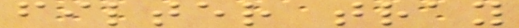filter tray
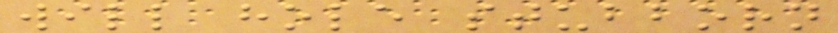will hole stubborn
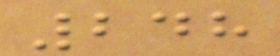248
